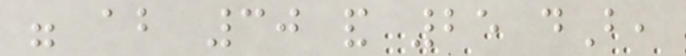were about 30 and 25 dB,
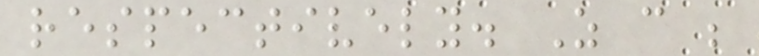respectively. As can be
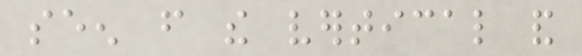seen from the vertical and
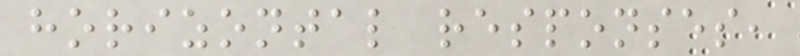horizontal responses,
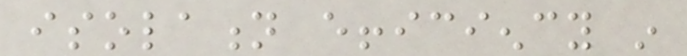isolation efficiency in
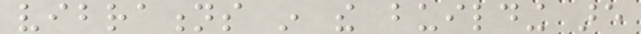vibrations in the building are
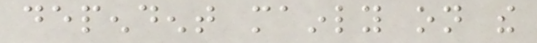dependent mainly on the
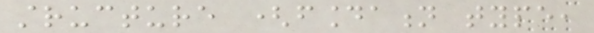structure (foundation type,
